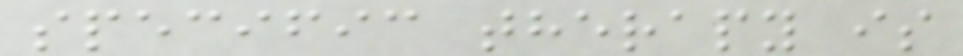specific therapy is
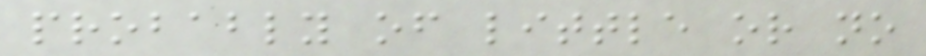probably of little or no
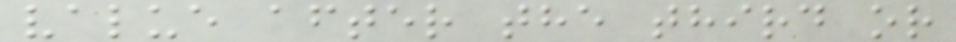value after the third or
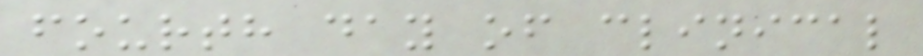fourth day of clinical
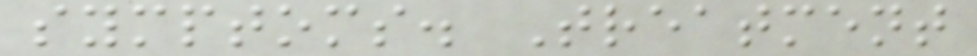symptoms. Treatment
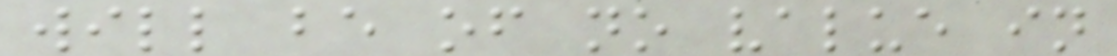will be of no value in
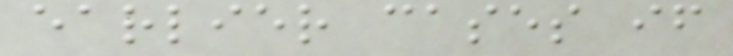earlier cases if
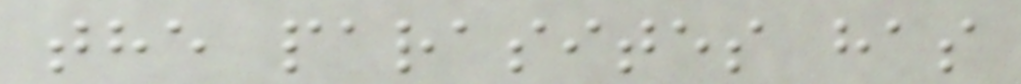the parasites has
